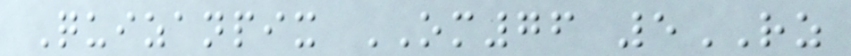Quizanpix OM76 5RZ
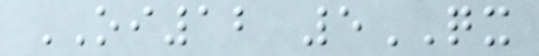OI12 5QX
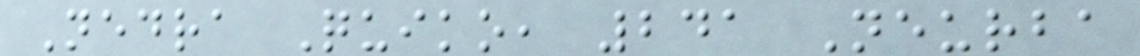Nedra Quiko, 241 Neurba
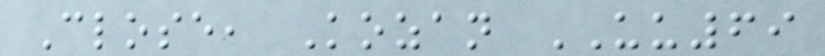Close, Kozan UU69
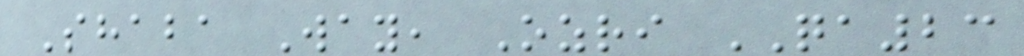Shaba Way, Ozri QA23
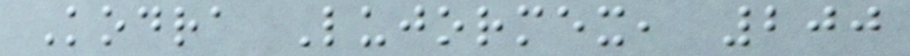Kodra Lujormex, 200
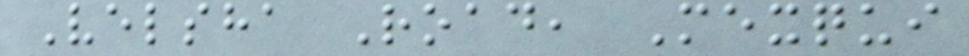Velsha Road, Mexqui
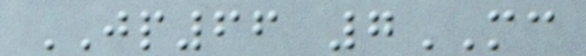JP66 7MC
